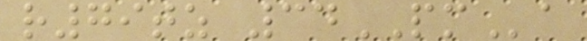r79tz 34PMa
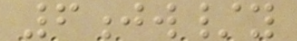6jw/y
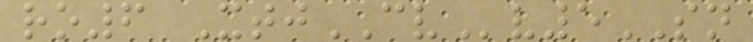ro6 XtjCVv5SN
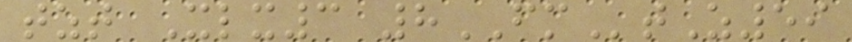tzt Xlx3 8FMtZ59
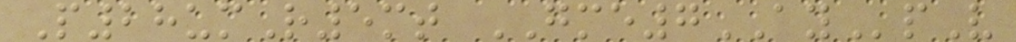P28umR5mt GME7AYpV
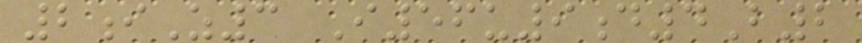2iZ3 I56u9d4B2
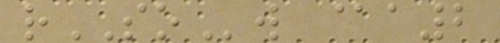rSOw @a2
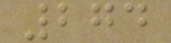274
